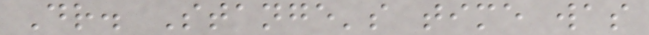Dr. Stange's time was
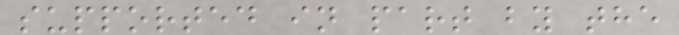supported in part by the
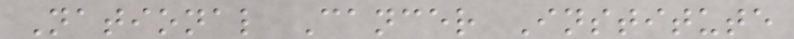National Cancer Institute
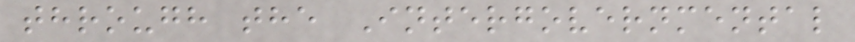through the Intergovernmental
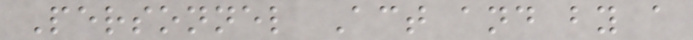Personnel Act and by a
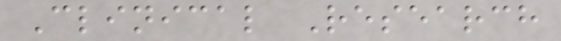Clinical Research
